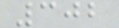302
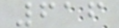616
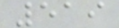519
